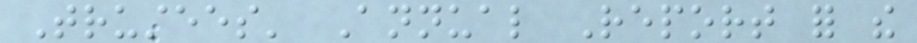Trustees' Annual Report for the
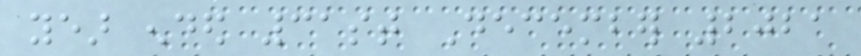year ended 31st December 2021
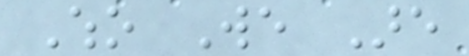Who We Are
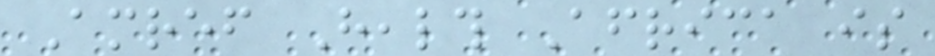Amref Health Africa is
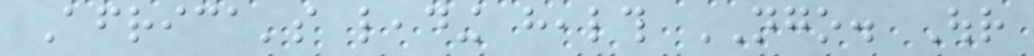Africa's leading health NGO. Our
